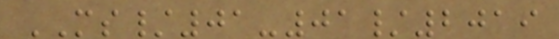MS/01-01/2019
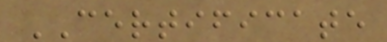CERTIFICATE
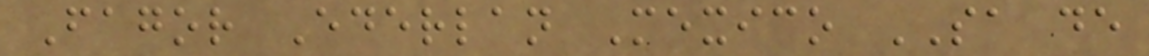Fagor Ederlan Mexico SA de
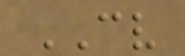CV
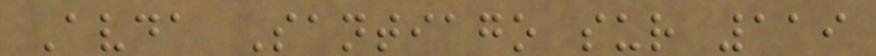Avda Santiago sur 119
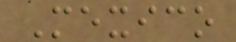Mexico
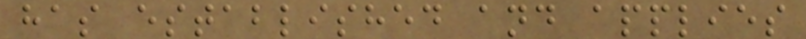has established and applies
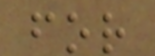for
